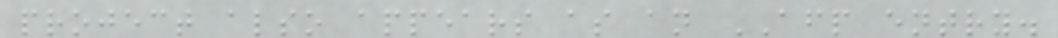project also appears as an AFP entry.
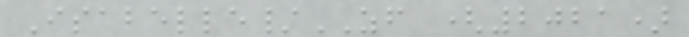Isabelle/ZF (2021)
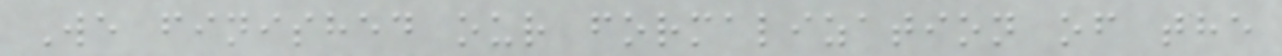We finished our formalization of the
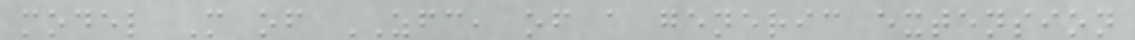model M of ZFC, of a generic extension
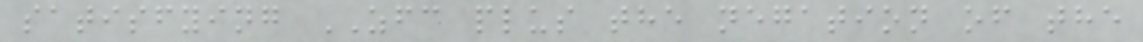satisfying ZFC plus the negation of the
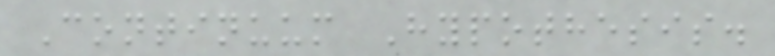Continuum Hypothesis.
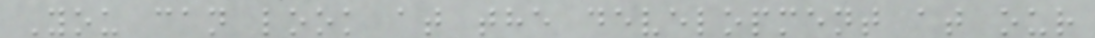You can look at the development at our
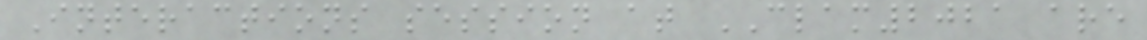Interactions session at CLAM2021 are
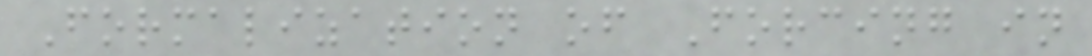Formalization of Forcing in
